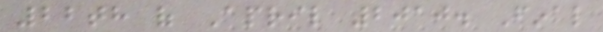22th of April 2010. Final
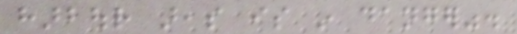harbour areas is in danger".
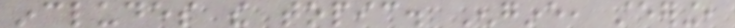includes the topic. Engine, steering,
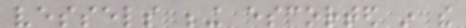vessels being escorted in the
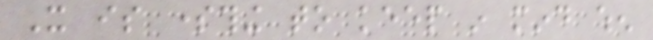It is something to keep in mind when
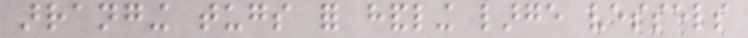arranging tugs for handling large vessels
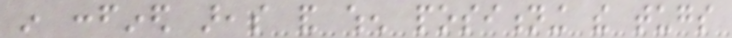in confined areas and when positioning the tugs
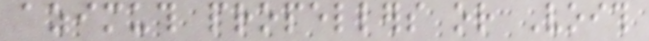azimuth propellers or Voith
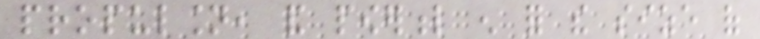propulsion, and powerful enough for the size of
